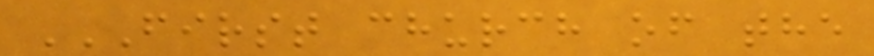FIRST CHURCH OF THE
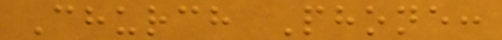Church Phone:
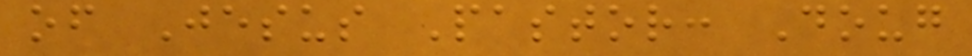of Jesus Pastor: Doug
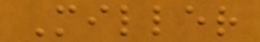Miller
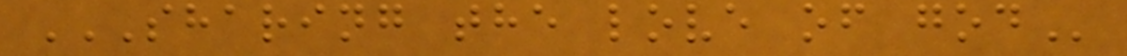SHARING THE LOVE OF GOD
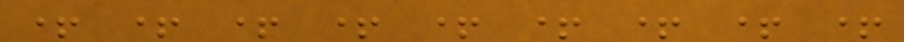+ + + + + + + + +
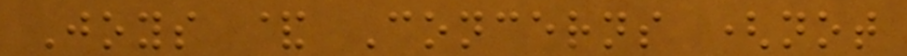Joys & Concerns (not
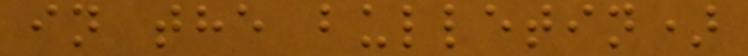in the bulletin)
